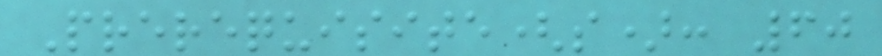Prerequisite(s): 60
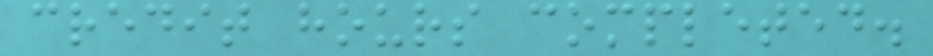credit hours completed.
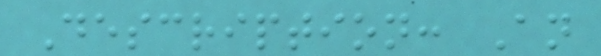Description: An
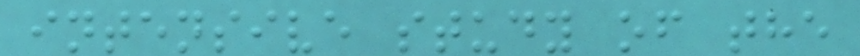intensive study of the
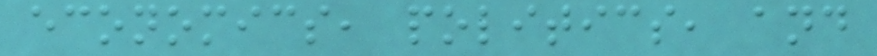economics, politics, and
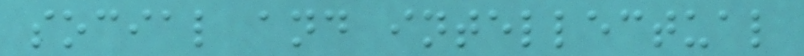social and intellectual
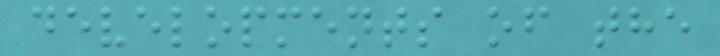developments of the
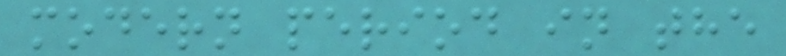modern period in the
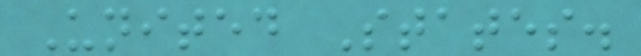United States.
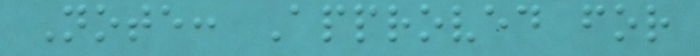Note: Approved for
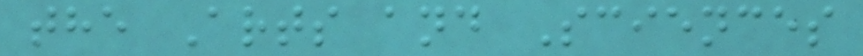the Arts and Sciences
